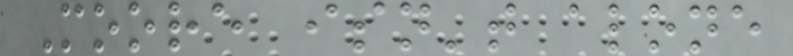Moore isn't alone
